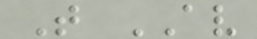T AV
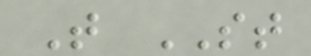T ST
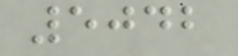5042
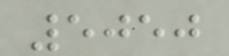5050
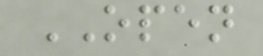OPEN
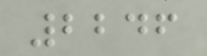2246
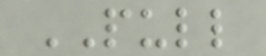PULL
